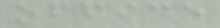office
